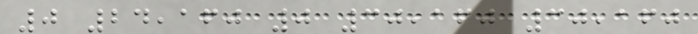0 24,160 0 30,160 30,160
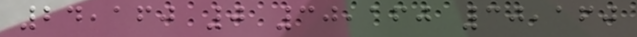24,160 0 30,160 30,160
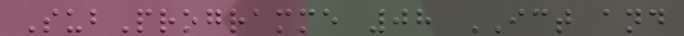SubProgramme 08 ICT and
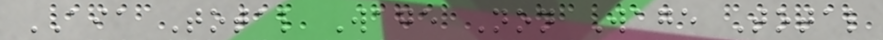AIA Total Wage Non Wage Total
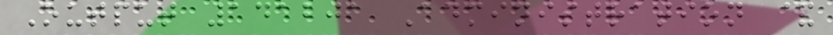Output 141201 Administration &
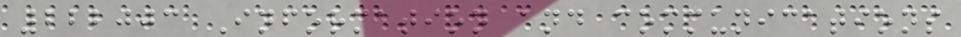222003 Information and communications
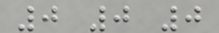0 0 0
